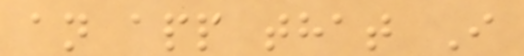an app that I
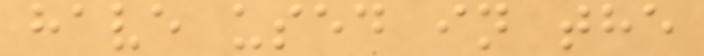have used in the
